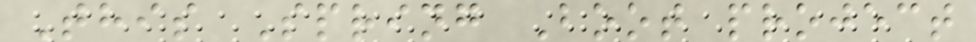This Spring Boot project
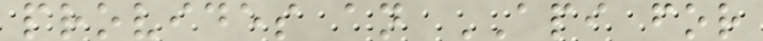provides an API for
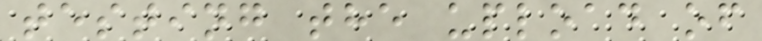testing the upload of
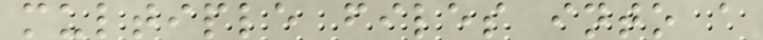multiple files into a
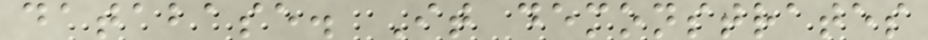database. It demonstrates
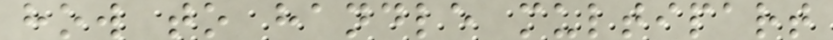how to handle multipart
